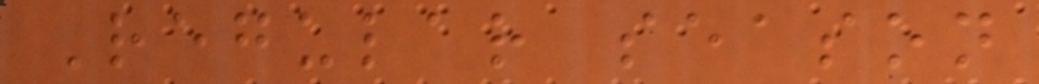Regular season
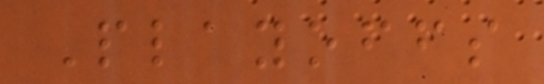Playoffs
